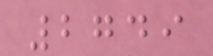2749
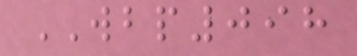WBP098
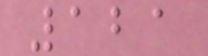121
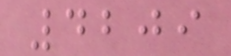4209
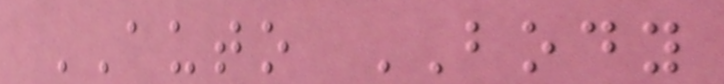AUTO BODY
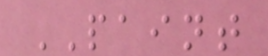PAINT
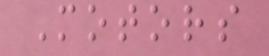Motors
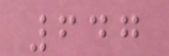647
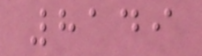8149
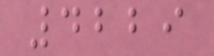4229
